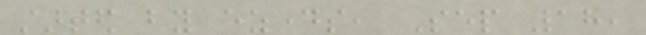started by ezdays, Sep 18,
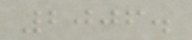2006.
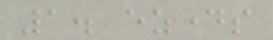1. ezdays
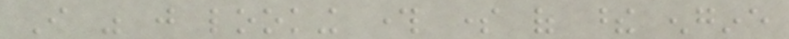I was just looking through some of these engine
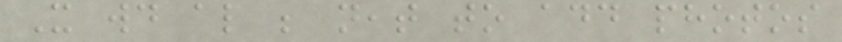It would also be neat to add photos
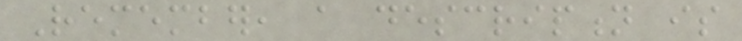Remember, a description is
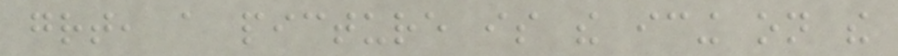great, a picture is the icing on the
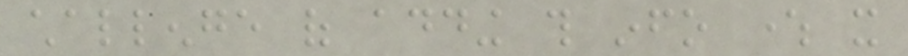challenge of adding this info where it
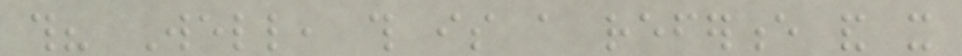this? Well, this is a reference and it
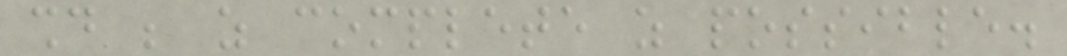should be as complete as possible.
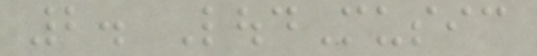2. LoudMusic
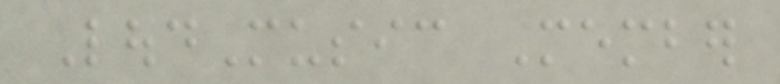LoudMusic Member
